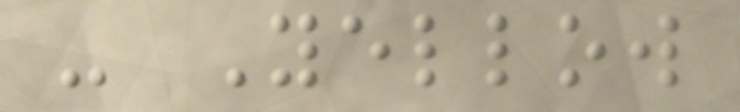- Yellow
